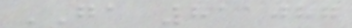GA 811087
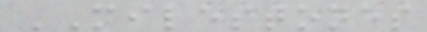MILESTONES
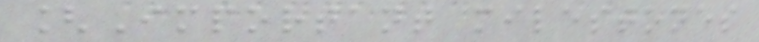[Important milestones
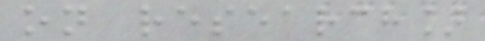on research]
